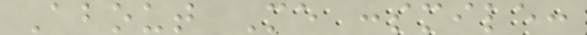About Me :smile:
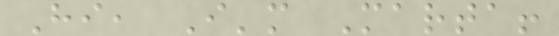Hi, I'm Marta!
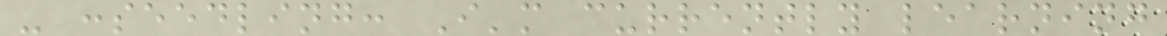- :seedling: I'm currently learning
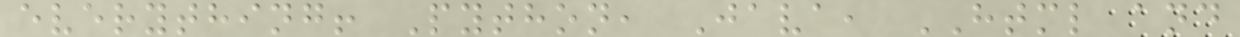everything! Python, Java, HTML and
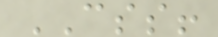CSS!
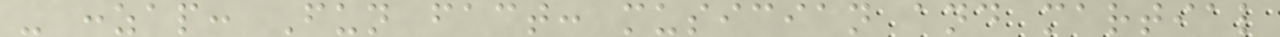- :zap: Fun fact: musician and martial
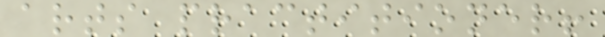arts practitioner!
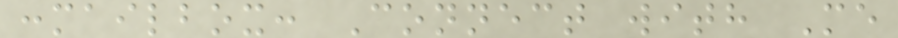:mailbox: Connect with Me
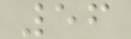56
